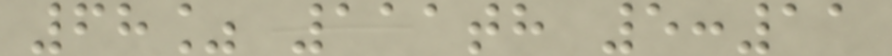68% 111th 5:11
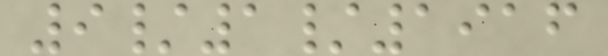9/1/1916
